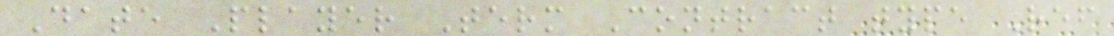Date Player Term Contract type Ref
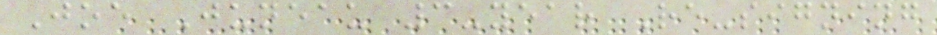Joe Juneau 3-year Re-signing
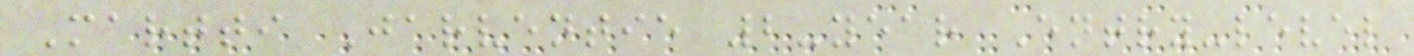Martti Jarventie 2-year Entry-level
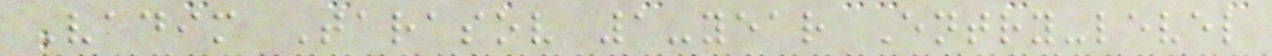Vadim Tarasov 1-year Entry-level
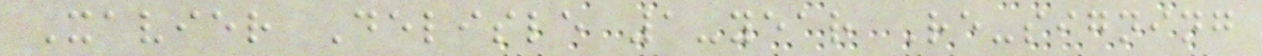Xavier Delisle 1-year Re-signing
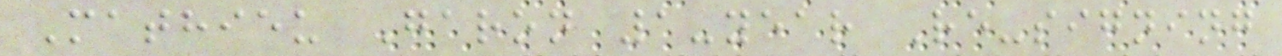Mathieu Garon 1-year Re-signing
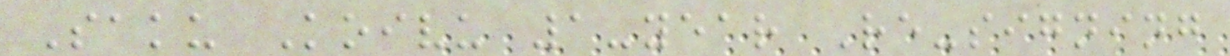Saku Koivu 1-year Re-signing
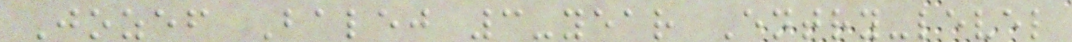Jozef Balej 3-year Entry-level
